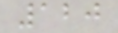120
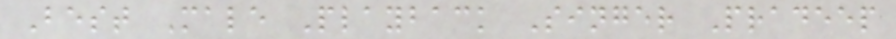Best Male Playback Singer Pradeep
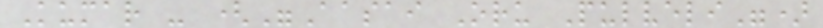Kumar - ("Aasai Oru Pulveli")
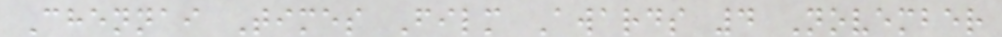Chennai Times Film Awards 4 November
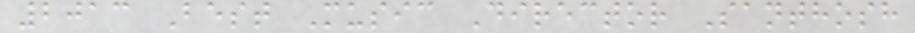2013 Best Music Director Santhosh
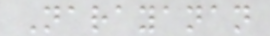Narayanan
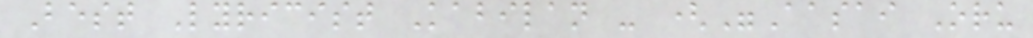Best Lyricist Kabilan - ("Aasai Oru
